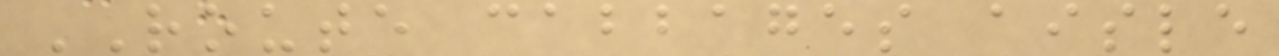ROUTE cabbages aisle
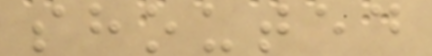shouted
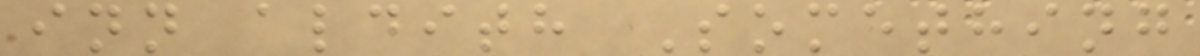inn aldith Something
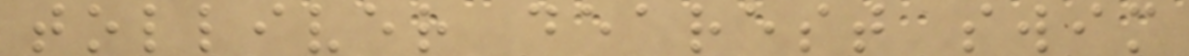tolliver dearest swim
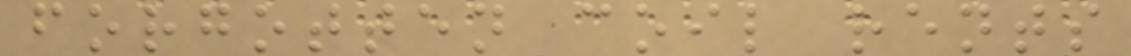forgotten coil rents
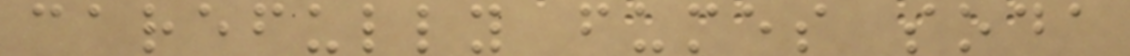carefully fumes soda
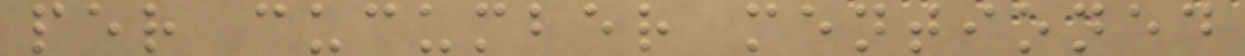per cucumber mentioned
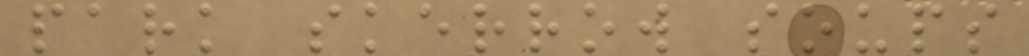park skerrow soups
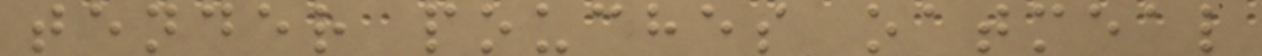tender pouches oatmeal
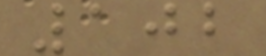102
